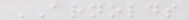ARNOLDS
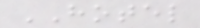HOTEL
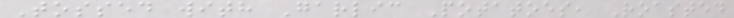Tossed with Garlic Potatoes, Roasted
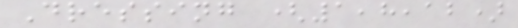Dressing (1,8,12)
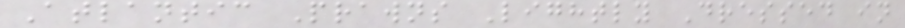Atlantic Prawns Lightly Dressed in
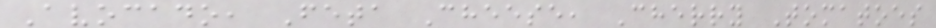Avocado, Feta Cheese, Cherry Tomatoes
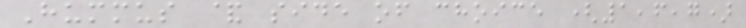Hummus & side of choice (1,6,7)
